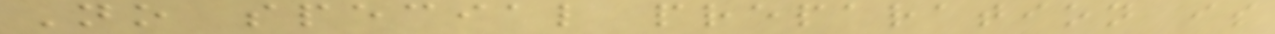No special preparation is
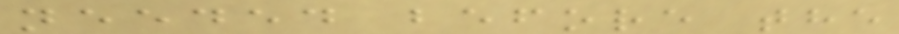needed before the
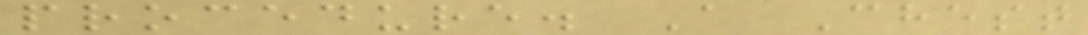procedure. A Chest
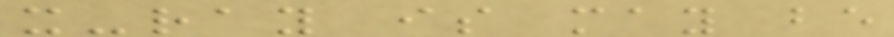x-ray is may be
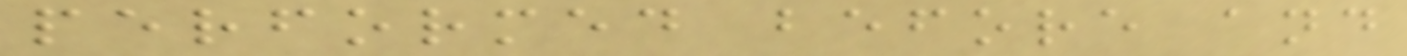performed before and
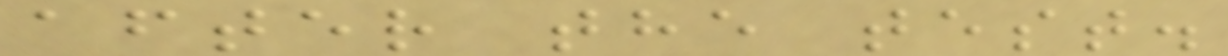after the test.
